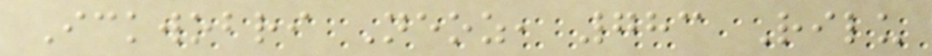Ickwobri Neoz, 783 Rilu
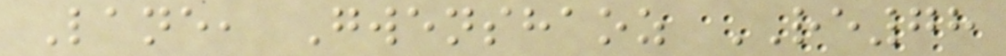Lane, Gwenshaoz RE78
